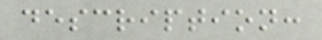description:
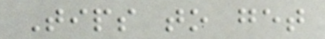Tips to get
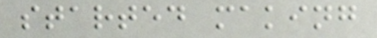started making
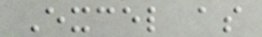Excel as
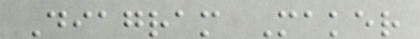Diagram Maker
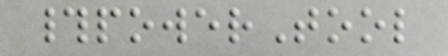#powerTool
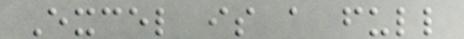Excel is a full
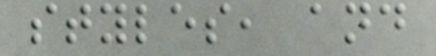styles, and
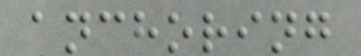anchoring
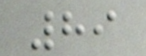89
